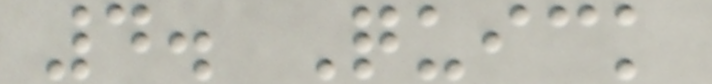4. Quick
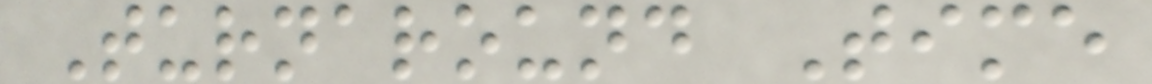Turnaround Time
